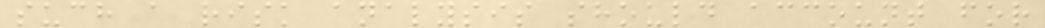such a risk analysis should account for
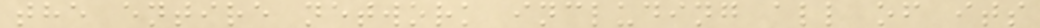the entire network including all of its
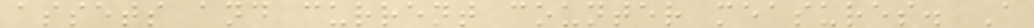assets and current counter measures. A
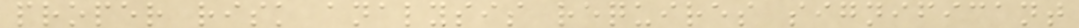proper risk analysis requires significant
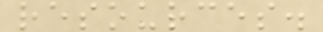resources.
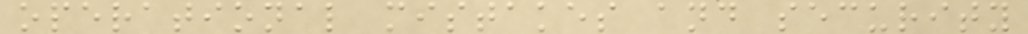operational mistakes and security
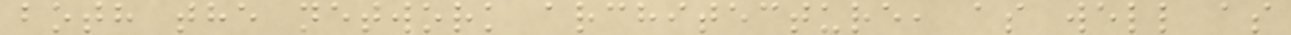both the network architecture, as well as
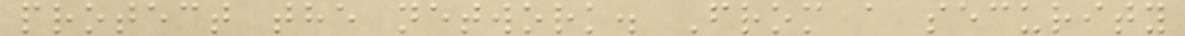protect the network. From a security
